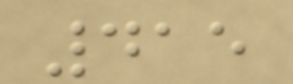415
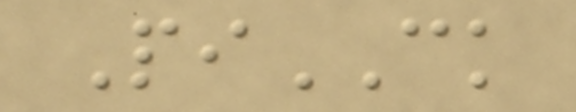PiCK
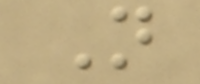N
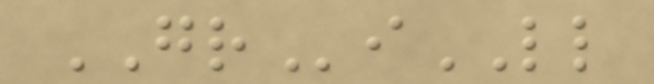GRiLL
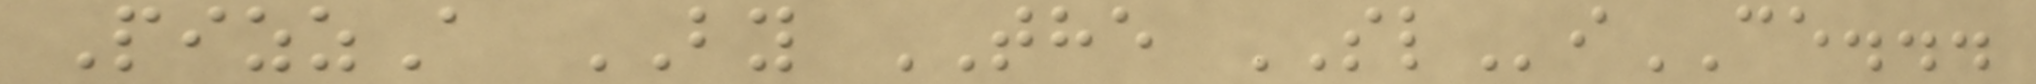PizzA BY THE SLiCE...
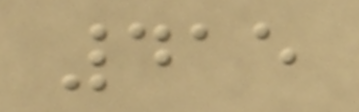415
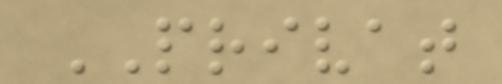PRIVAT
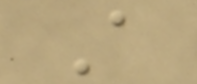A
